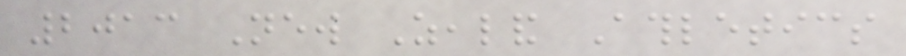2013 New Zealand Athletics
